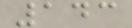143
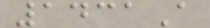1431A
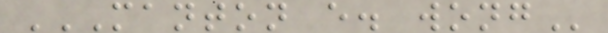MANTON E. WONG
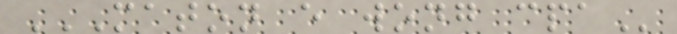MATON E WONG CPA
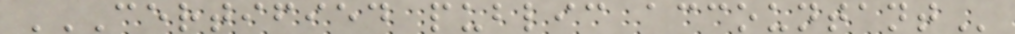CERTIFIED PUBLIC ACCOUNTANT
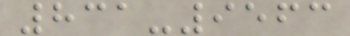831-9563
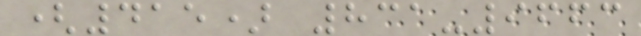(415) 831-9663
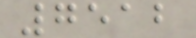7512
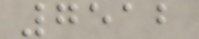7512
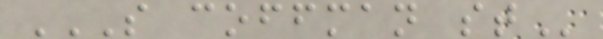S COFFMAN ST
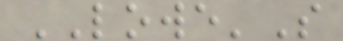LOWE'S
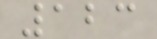123
